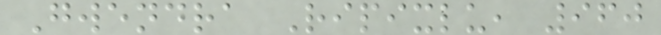Gwendra Ripixlu, 960
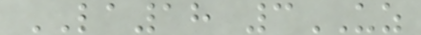LA18 3UZ
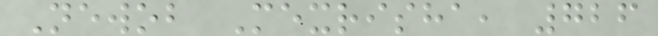Newob Mexrisha, 726
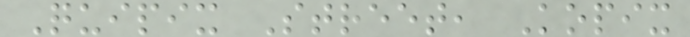Quipix Street, Kopix
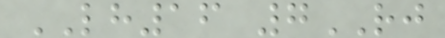LH16 7RJ
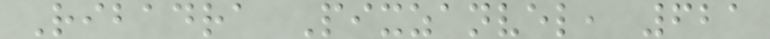Ribadra Pixzanvel, 621
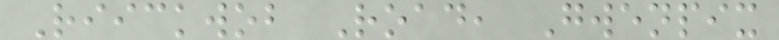Riickwob Road, Gwenpix
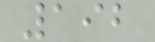192
